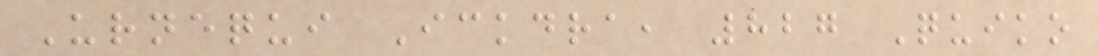Urnequi Ickdra, 827 Quiko
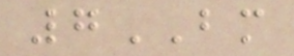7BM
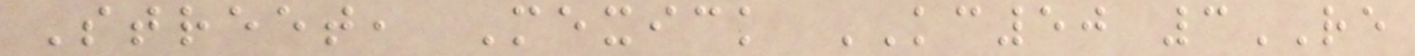Street, Mexick KC50 3RE
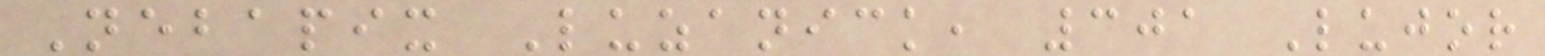Nebapix Luzanick, 301 Lujor
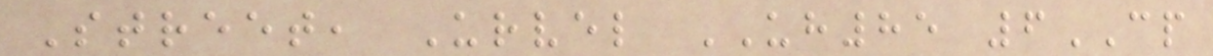Street, Urvel UH85 6CP
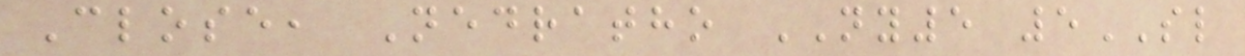Close, Nedratho NY5 5SL
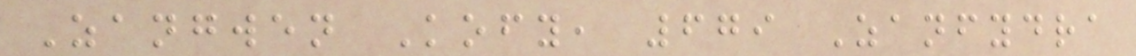Zangwen Kofy, 679 Zanfydra
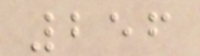256
